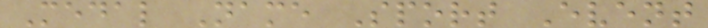Medal Name Sport Event
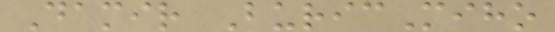Damir BuricMiho
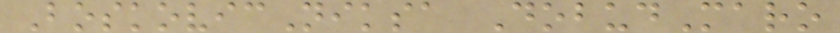BoskovicNiksa DobudMaro
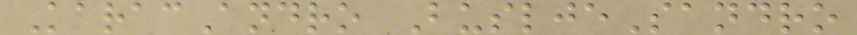KaracAndro BusljeSandro
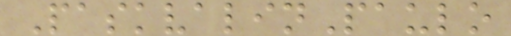PaskvalinPaulo
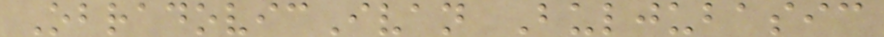ObradovicIvan Buljubasic
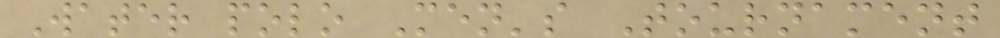Water polo Men's Tournament
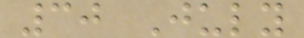30 July
